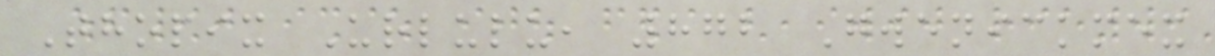Thopix Urlulu, 872 Gwenickmex
